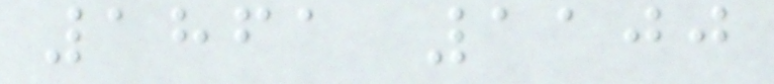1861 1100
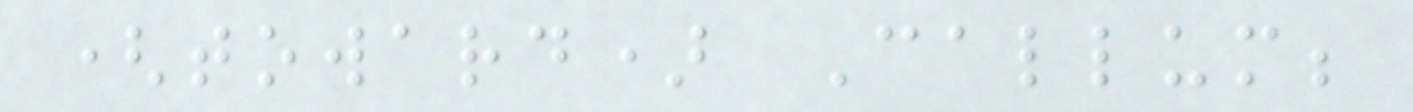(toward) Callum;
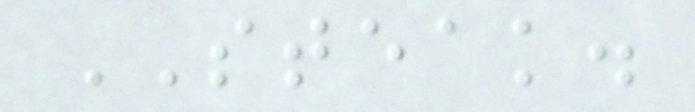STEAK.
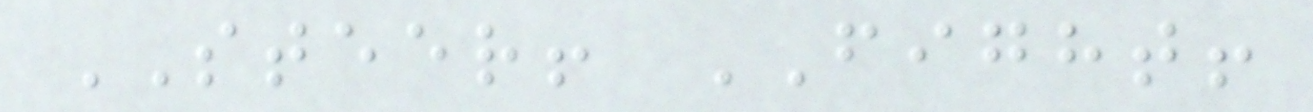STEER! FIGHT!
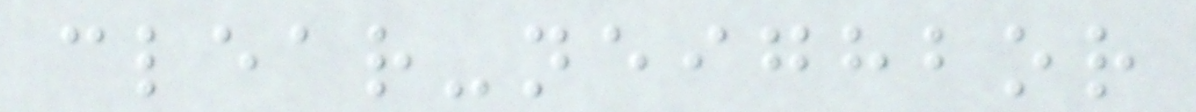clear-neighbor
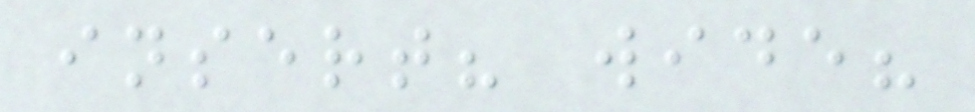insert? wide?
